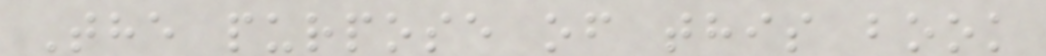The purpose of this book
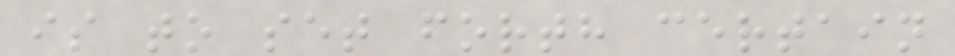is to set forth certain
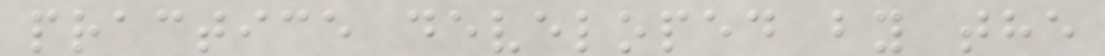practice developed by the
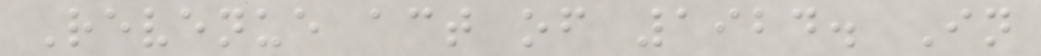Revenue act of 1924. In
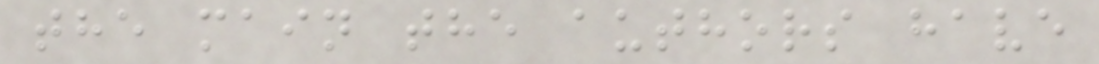the main the authors have
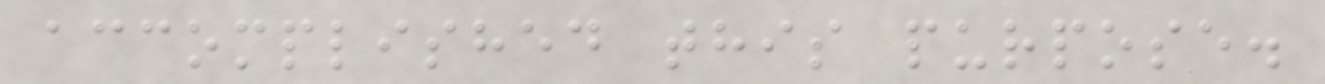accomplished this purpose.
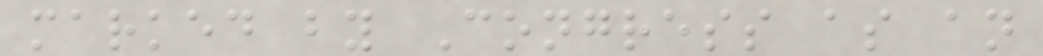marked by Congress as an
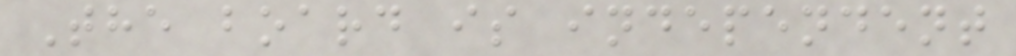The board is independent
